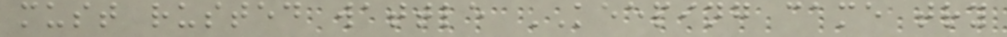must rusted wattle KEEPING came try
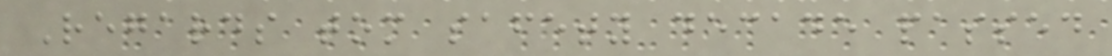Regards tom safety decade passed
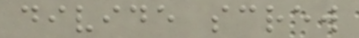divide screw
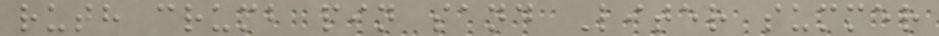ruth crumb pin sand Liter summer
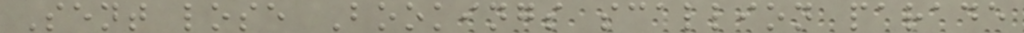Sent lose Bookings scallion parade
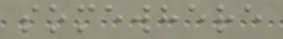somewhere
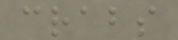crabs
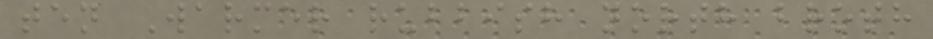ten Warmer rubbish north broth
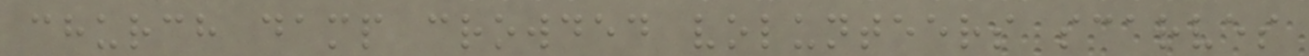church damp crowded volunteers scarves
